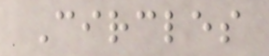Circles
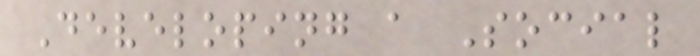Developing a Social
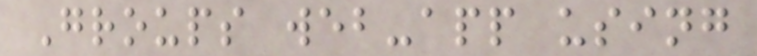Groups web-app using
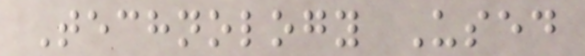Technology Used
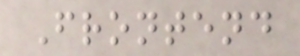Frontend
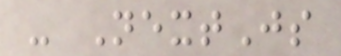- NextJs
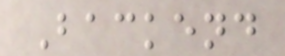Backend
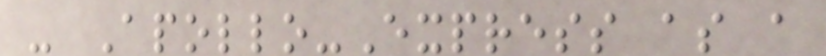- Apollo-Express as a
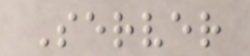Server
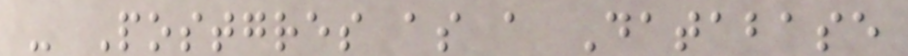- Postgres as a Database
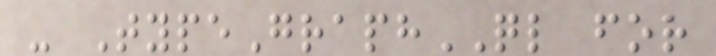- TypeGraphQL for
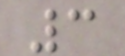3
